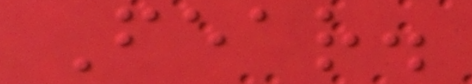Fear.
